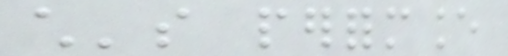child's performance
